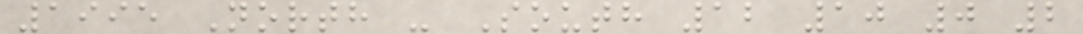1995 North - South 12 10 0 2
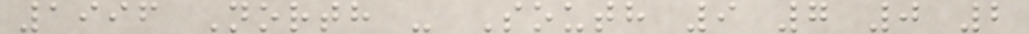1996 North - South 9 7 0 2
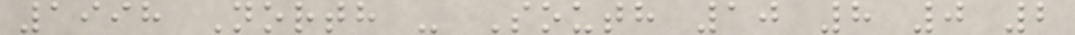1998 North - South 10 8 0 2
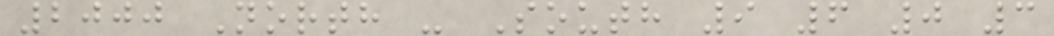2000 North - South 9 6 0 3
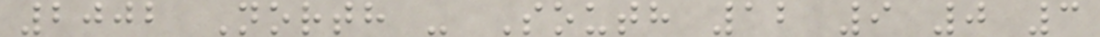2002 North - South 12 9 0 3
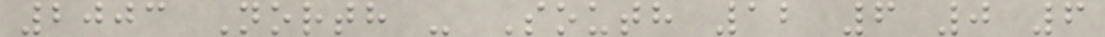2003 North - South 12 6 0 6
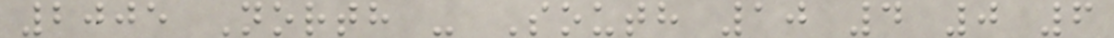2005 North - South 10 4 0 6
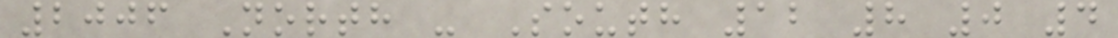2006 North - South 12 8 0 4
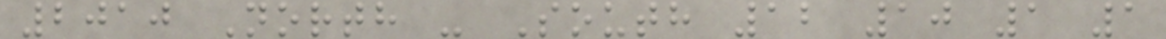2010 North - South 12 10 1 1
